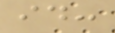id:
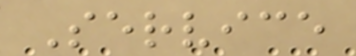Service
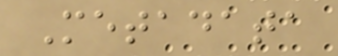Metadata
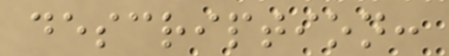description:
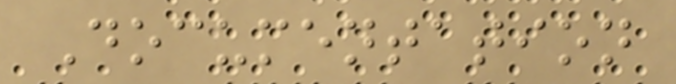Documentation
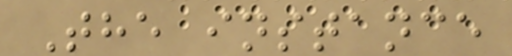The instance
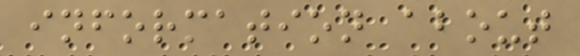information about
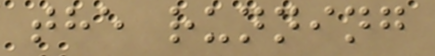the running
